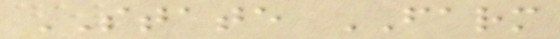STATE FARM
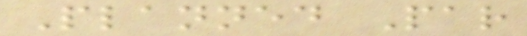Planned Par
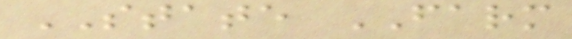STATE FARM
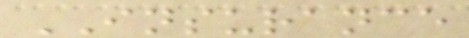INSURANCE
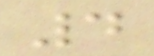4
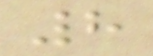8
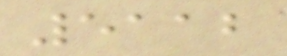5112
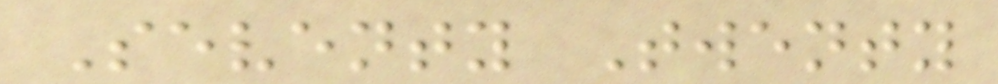Seventy Twenty
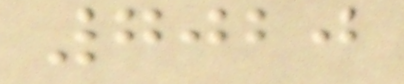7020
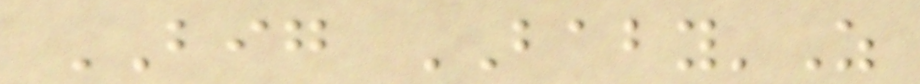BIG BABY'Z
